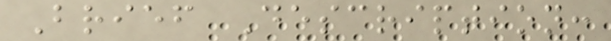Brief Description:
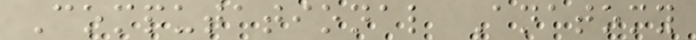Computational Anatomy
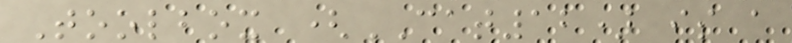Toolbox (CAT12) is a
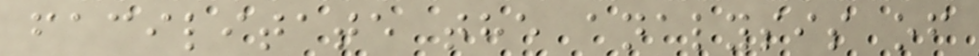facilitate the analysis of
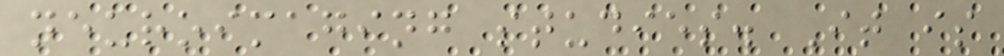neuroimaging studies. It is
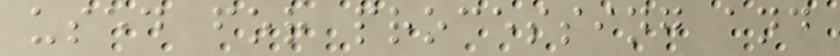used for processing and
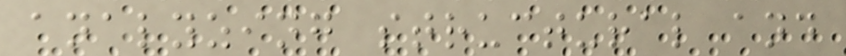analyzing structural and
